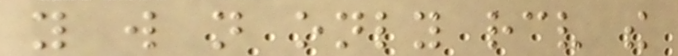you will not only receive the
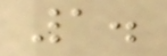1.
